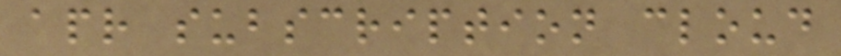apr subscription cloud
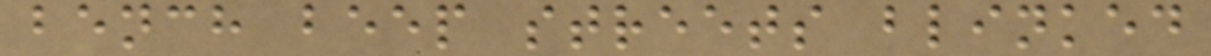bench beep streets blinked
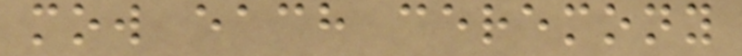mow each ceremony
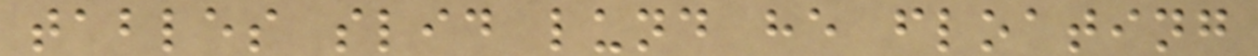tables slid lund he floating
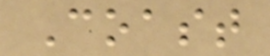Coast
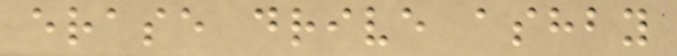erase drive ashby
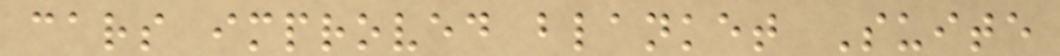cars improved blanket Suite
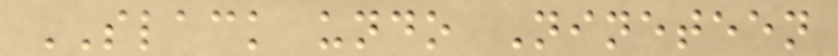SLACK undo Nineteen
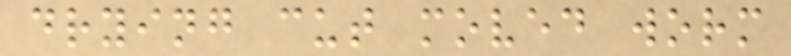drying cut moved worm
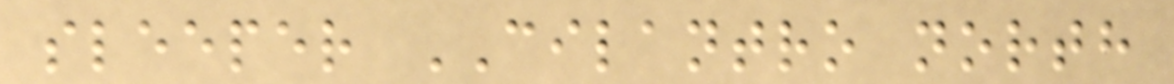sleeper CILANTRO north
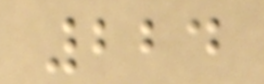224
